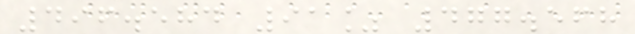496.584 91% 477.568
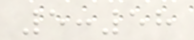5:58
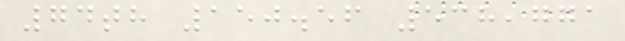74th 150.56 538,771
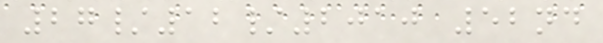27/12/2010 52nd
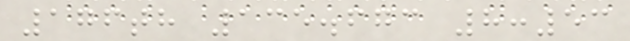176th 135.673 8:53
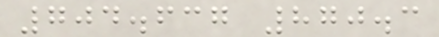704.637 870.3
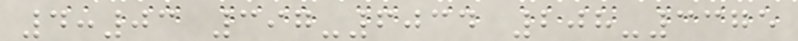4:03 397-6034 208-3375
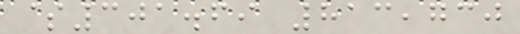$301.69 813,730
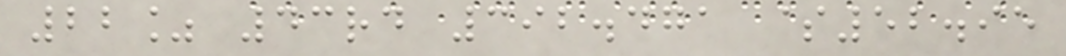22% 43rd 392.471 $52.95
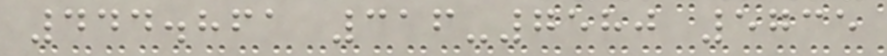444.861 316-7580 5735
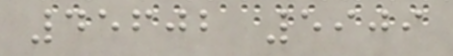45602 5909
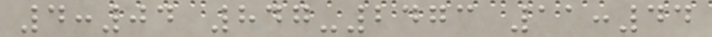4:04 847-2473 11:44
